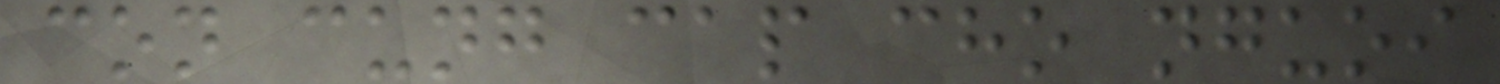con cung cap cho nguoi
